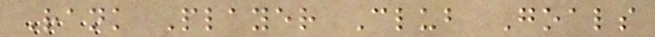Rank Player Club Goals
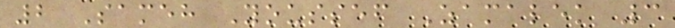2 Sameh Youssef Zamalek 3
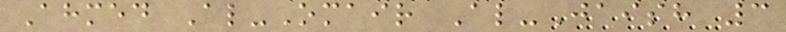Ahmed Al-Omair Al-Jaish 3
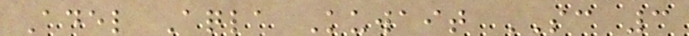Adel Aqla Kuwait SC 3
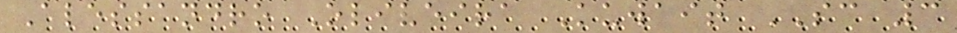Alessandro Oliveira Kuwait SC 3
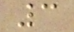3
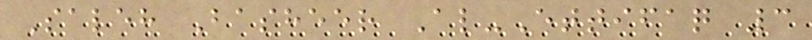Saleh Basheer Al-Ettifaq 3
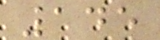145
